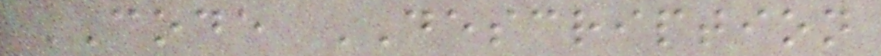CODE DESCRIPTION
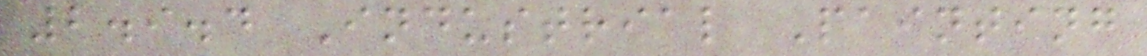2.9.4 Industrial Painting
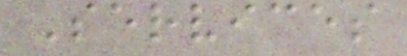Services
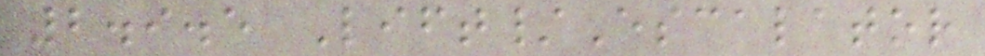2.9.5 Lift/Escalator
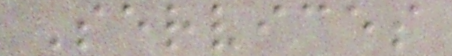Services
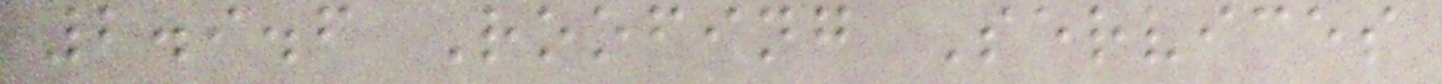2.9.6 Roofing Services
